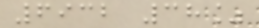6932 38%
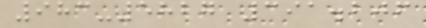983-5827 391.206
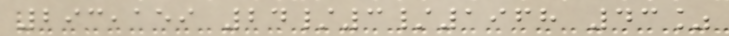293,159 24/3/1968 43%
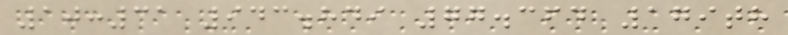10:31 943.849 77.364 179th
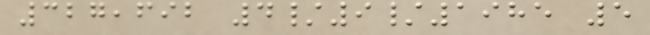327,692 4/9/1985 5
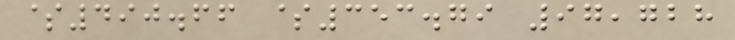$490.66 $353.79 97,728
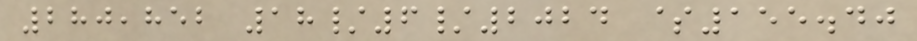280,852 18/6/2024 $155.40
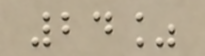24%
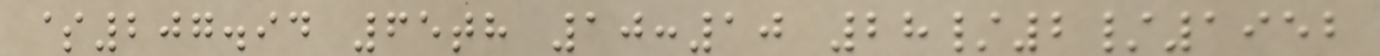$207.94 65th 10:10 28/2/1952
